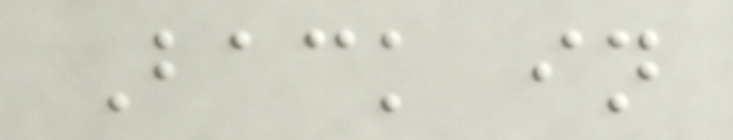Back in
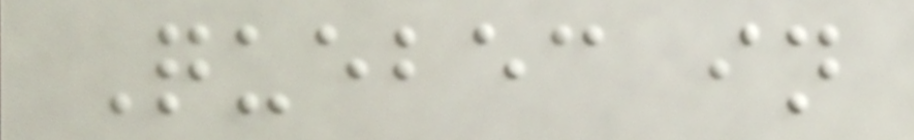Quebec in
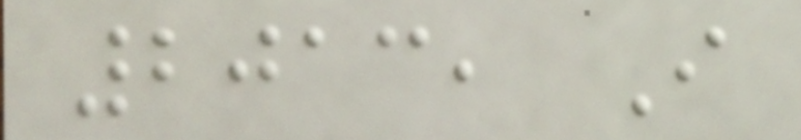2013, I
